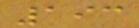193
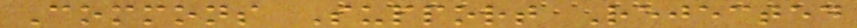Commons Support Rejected
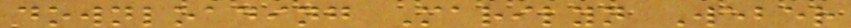downloading Marilyn Weber
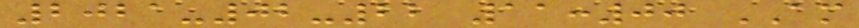2021-02-22 11:00 AM
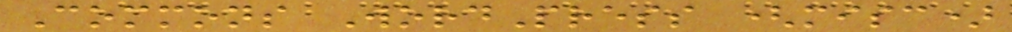Commons WordPress (misc)
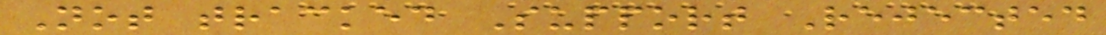Not tracked Support Rejected
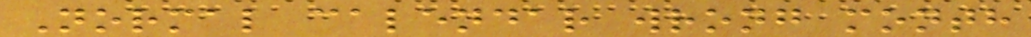Normal calendar wrong month
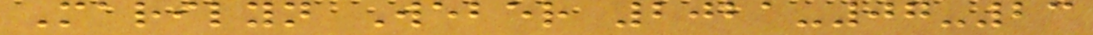Marilyn Weber 2021-07-23
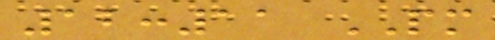12:11 PM
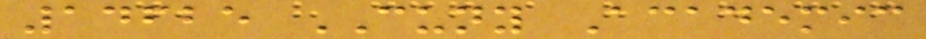14625 CUNY Academic
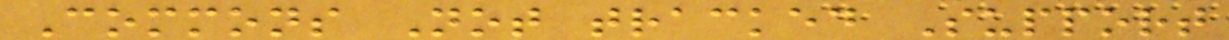Commons Not tracked Support
